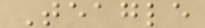Teagle
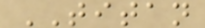TITAN
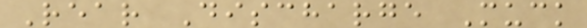Rear Discharge Muck
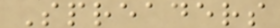Spreaders
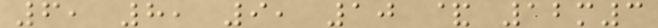6, 8, 9, 10 & 12m3
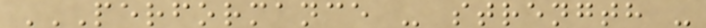PERFORMANCE - STRENGTH -
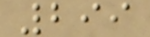299
